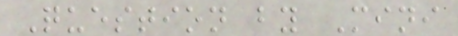Question by Mini
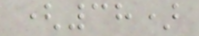(38)
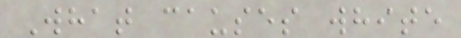What causes white
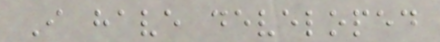I have developed
